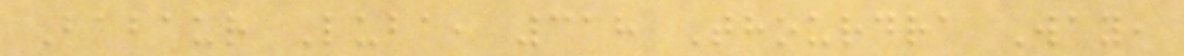Babaur Luba, 318 Thourdra Way,
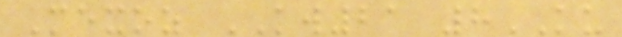Mexoz KW21 8KU
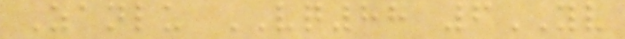Zanlu VQ88 6YV
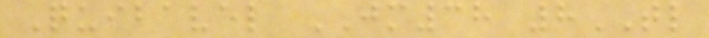Quibavel JM38 8TL
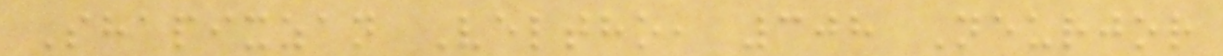Shapixzan Veltho, 308 Neurjor
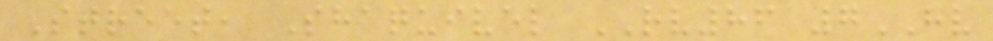Street, Shaquivel RV86 7HV
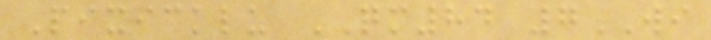Pixicklu QM84 7WI
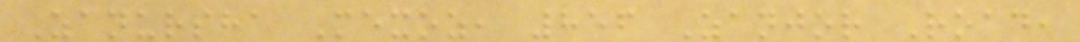Zanursha Mexoz, 856 Zanjor Road,
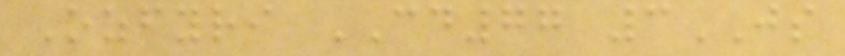Ozfyri CD77 3JS
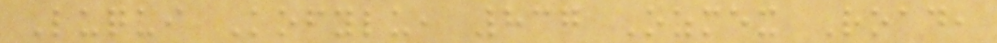Luqui Kofylu, 837 Ozmex Road,
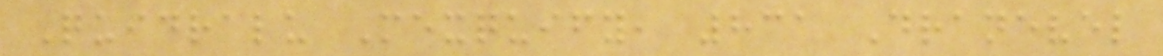Quidralu Mexquify, 831 Dranevel
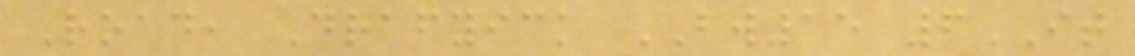Road, Drafyick BW15 6IT
